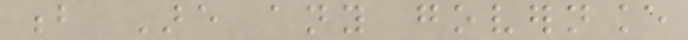b Are any governance
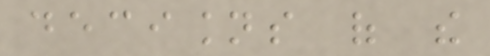decisions of the
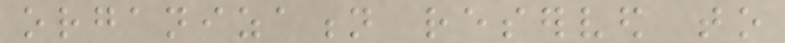organization reserved to
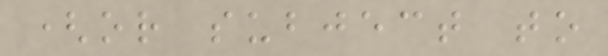(or subject to
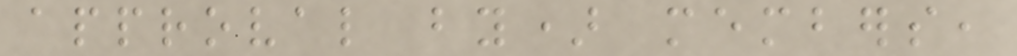approval by) members,
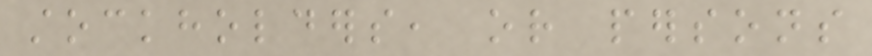stockholders, or persons
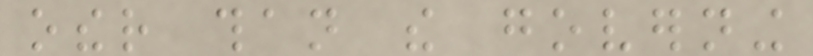other than the governing
